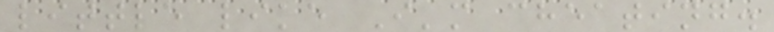little like I'm cheating.
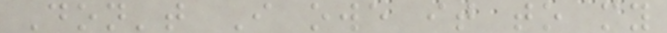Don't I owe it to my
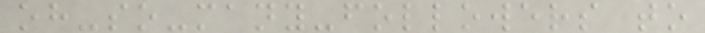oh-so-many-followers to
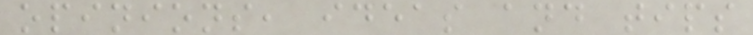opinions, ideas and tips
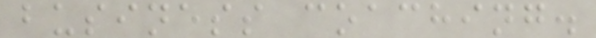business coaching.
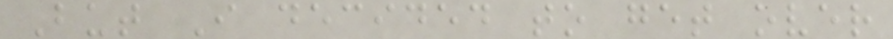But I decided to get over
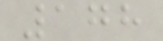178
